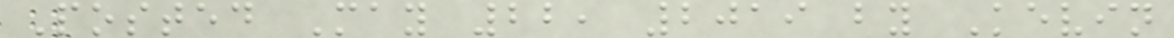Posted May 22, 2019 by Kevin
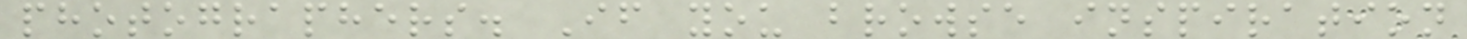photographers. If you browse inspiration
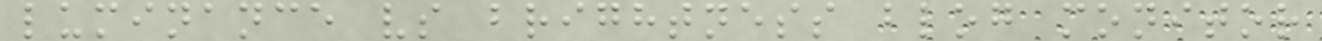luminance vs brightness blog monitor
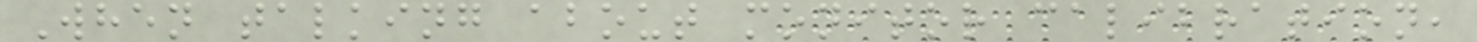When talking about monitor calibration,
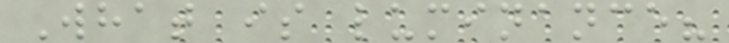What is luminance?
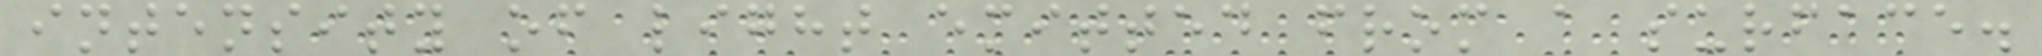intensity of light emitted from a surface.
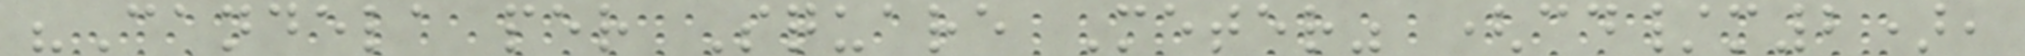"Candela per Square Meter" (cd/m2),
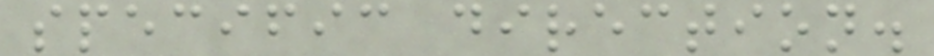specific direction.
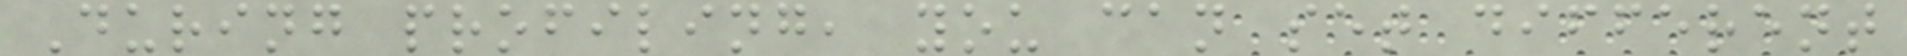During profiling, you can set different
